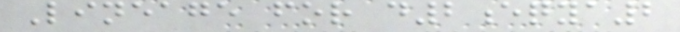Lineage for d2eqya2
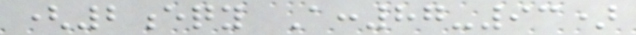(2eqy A:87-93)
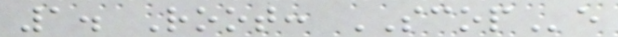1. Root: SCOPe
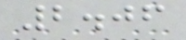2.06
